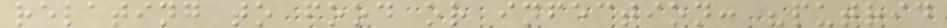relating to food or infection: "putrid
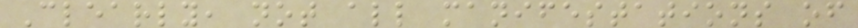Clearly, not all manifestations of
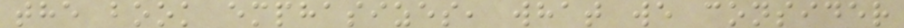the book emphasizes, what we consider
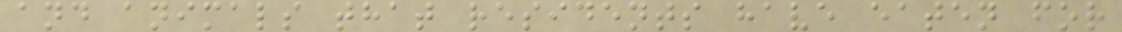and animals that residents have eaten for
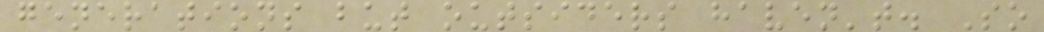generations but outsiders haven't. So
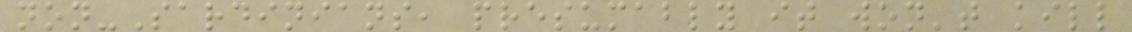non-Sardinians, presumably it won't kill
